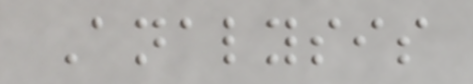Analysis
